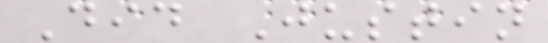Did Justin
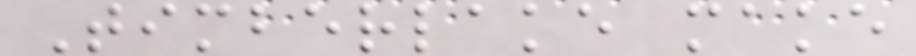Timberlake make
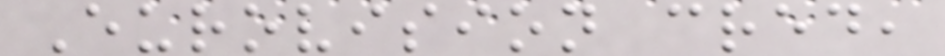Eurovision cred,
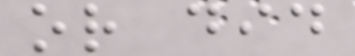or did
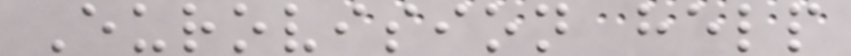Eurovision help
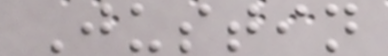Justin
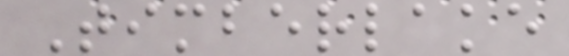Timberlake
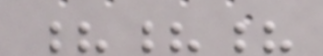???
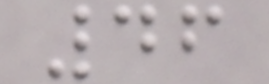46
